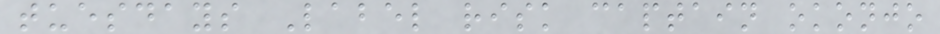tuesdays Label risk captain okonjo
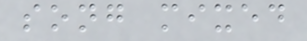song mixed
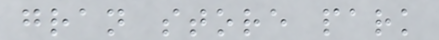gran store park
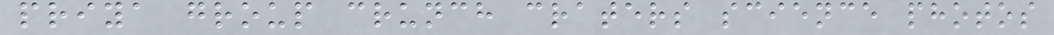priya group crunch craters science photos
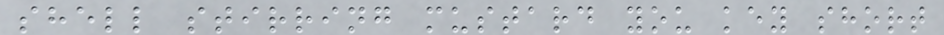shell stirring mustard you key short
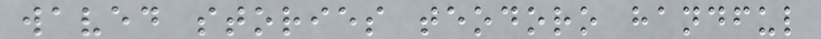waved stories teodoro handful
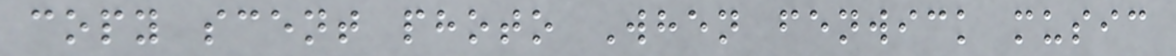copy scent photo When fenwick music
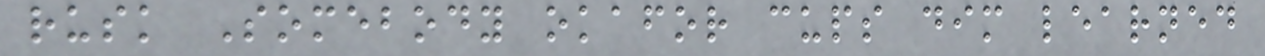rusk Somebody okafor cups dim learned
